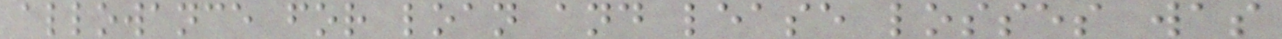allowance for loan and lease losses was
